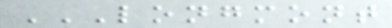LONGMONT
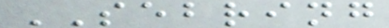SEBRING
